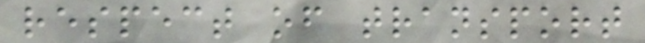respect of transport
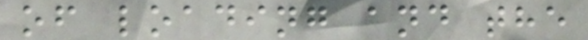of loading and the
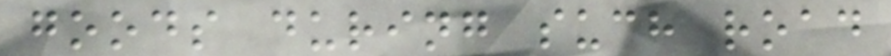goods during such road
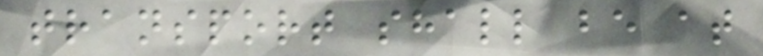transport shall be at
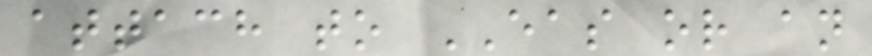attach to EAS or an
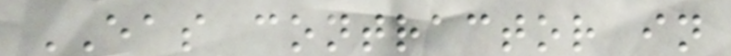EAS contractor in
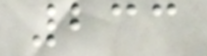233
